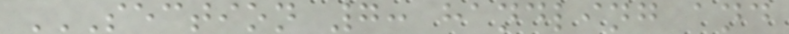SECTION 7: HANDLING AND
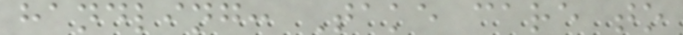handling: Take care to
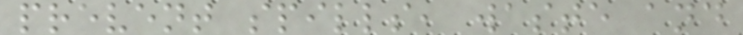prevent spills, waste and
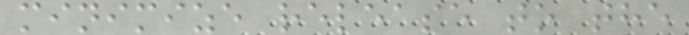minimize release to the
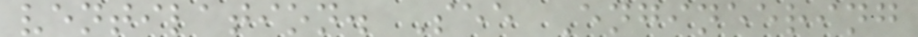ventilation. See Engineering
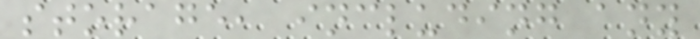storage, including any
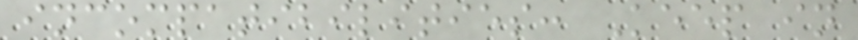incompatibilities: Keep in
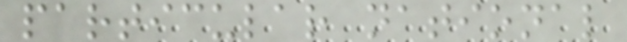particular national
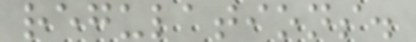regulations.
